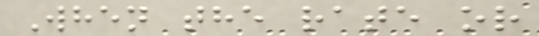When the rate or
